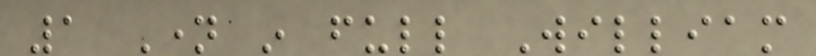1 Name in full William
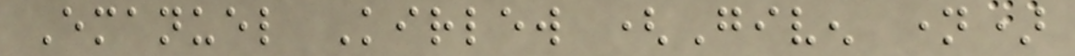Emanuel Kirlew (Given name)
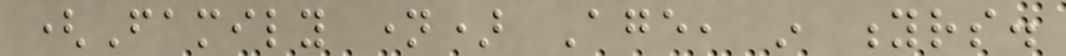(Family name) Age, in yrs.
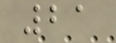21
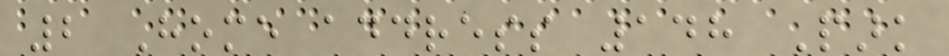2 Home address 148 Park
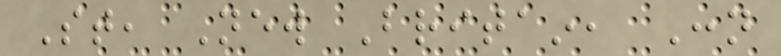St, New Britain, Conn
